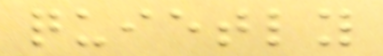quietly
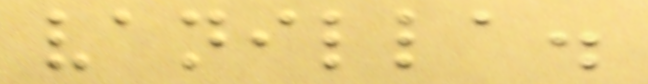vanilla.
